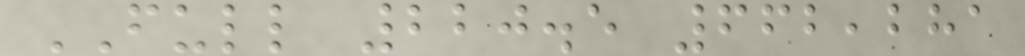FULL 220.5 662,281
